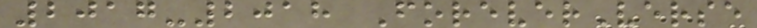2017-2018 ForeverVerse
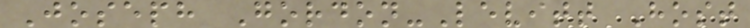Joseph Gordon-Levitt Host
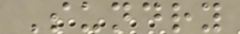Sundry
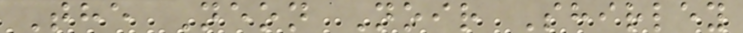The Neon Noir Shirley
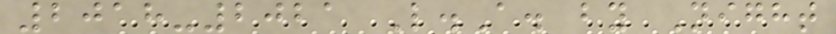2018-2021 L.A. by Night
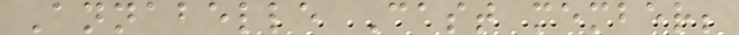Annabelle Cast member;
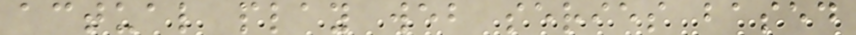actual play web series based
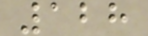128
